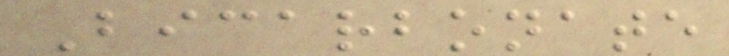Bicarbonate
